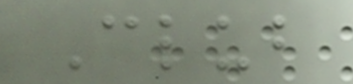Club
